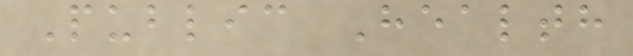Public Health
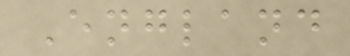England
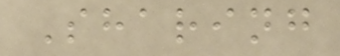Sharing
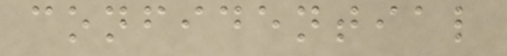confidential
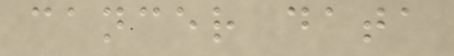cancer data
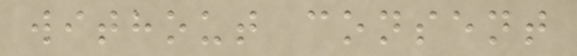without consent
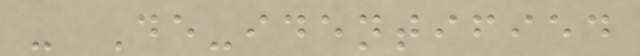- De-identified
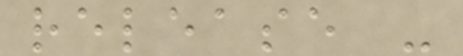release -
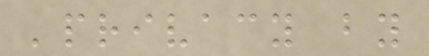'privacy by
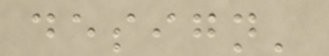design'
